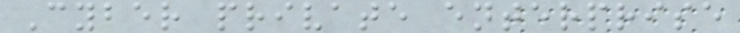Cyber private enterprise
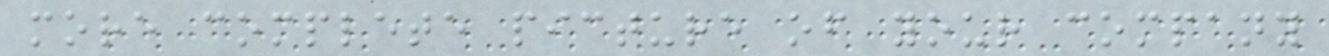more complete picture of your company
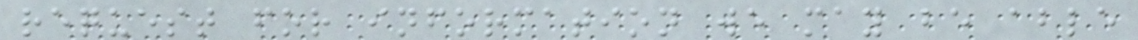request for information we may be able
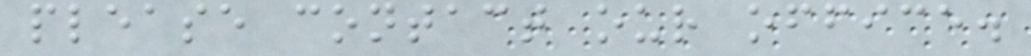please contact our office.
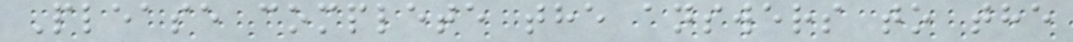Please complete the answers to the
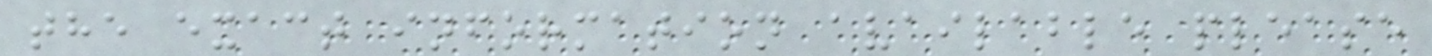the exact information available please
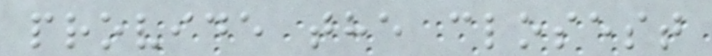provide the closest
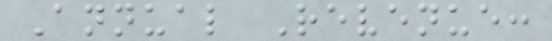Annual Revenue:
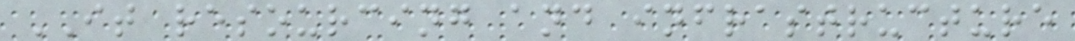IT resourcing and infrastructure
